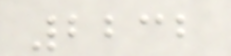2232
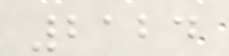2124
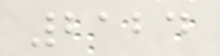2124
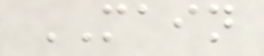MAIN
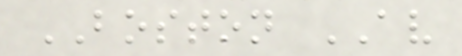BOSTON AV
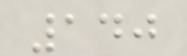140
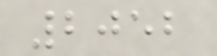2052
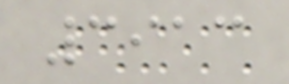3913
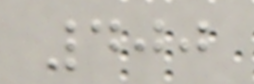400
